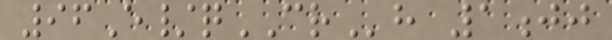96E/qCRh 1jj
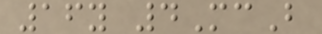16y 4McB
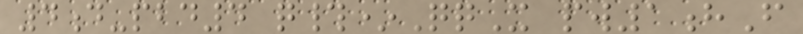4d-pbd4 q#*QqX pw1hF
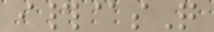i#@sQ
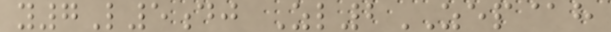y7L5dj Zl2ZEP@h
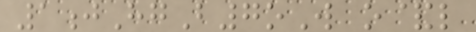1jHgB7oW o&l
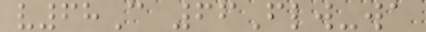v68C 66Flw-wa
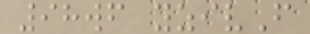98wf yzivF
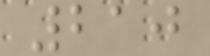210
